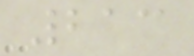213
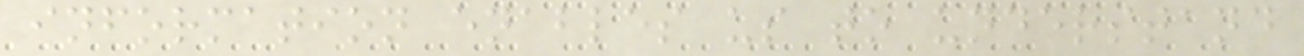information enables us to understand
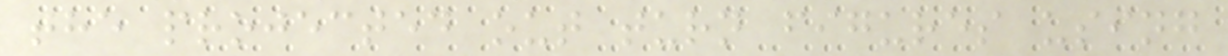the projected out turn figures using
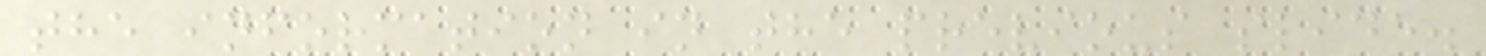the information in the previous slide.
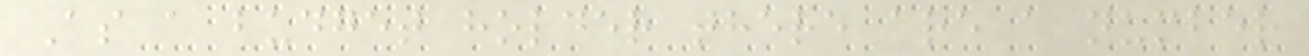As a budget holder there are a number
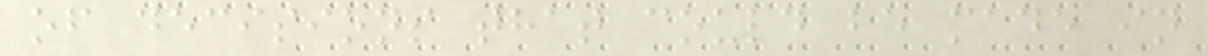of decisions that could be made in
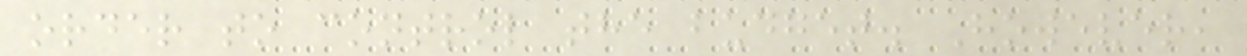order to control the budget. However,
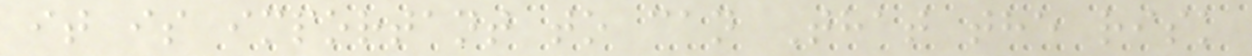it is important to can That the risk
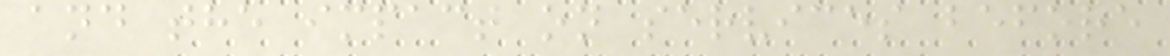and the impact on services before
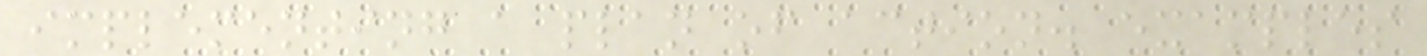implementing a plan of action. examples
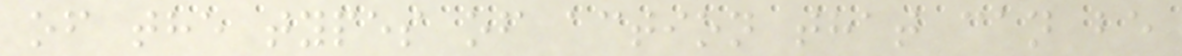of the types of action that can be
